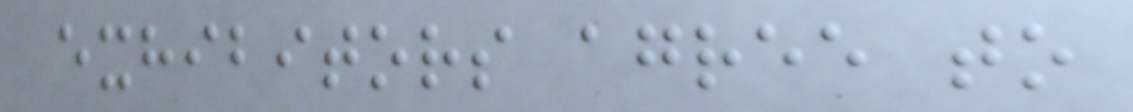exhibitors agree to
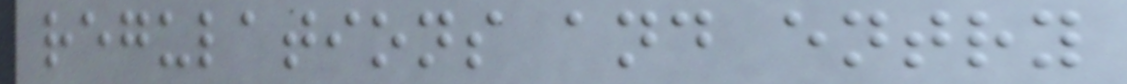regulations and entry
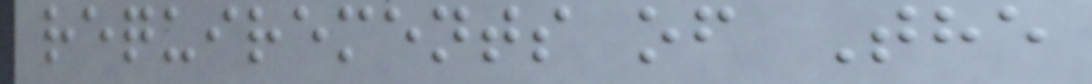requirements of The
